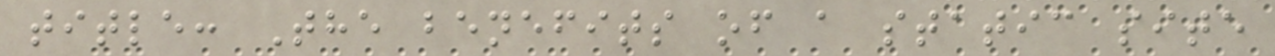title: The benefits of a static site
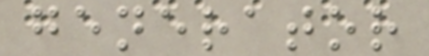generator
